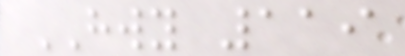HWY 119
